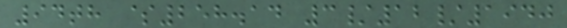94th $258.14 3/12/1940
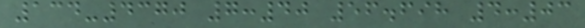134-4370 7:40 56.698 4:03
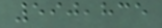590,835
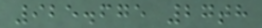925.675 27th
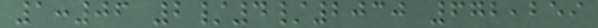1:06 2/4/2030 672,259
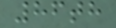86th
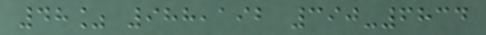48% 988,192 390-6834
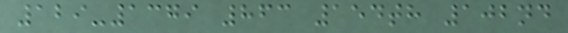129-1379 863 154th 102nd
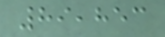89,853
